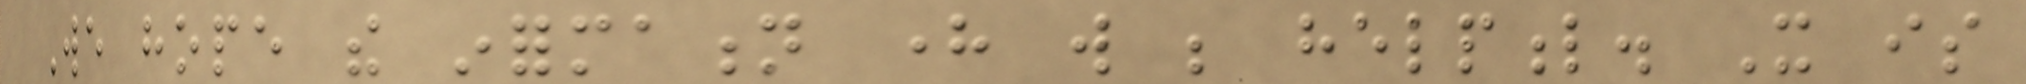We hope the information here will be helpful. It is
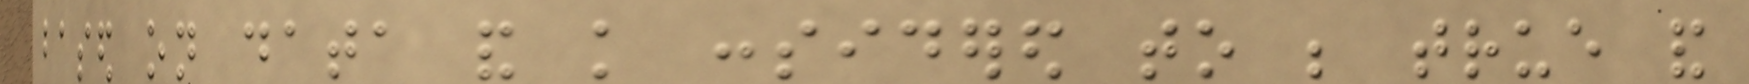based on data and knowledge considered to be true and
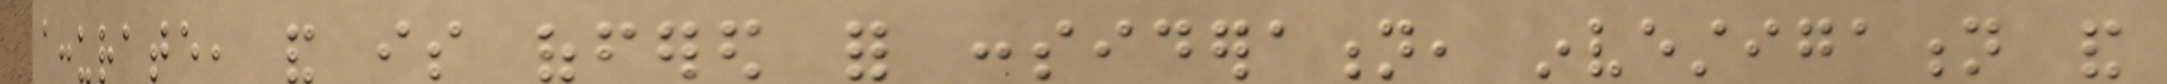accurate, and is offered for consideration, investigation and
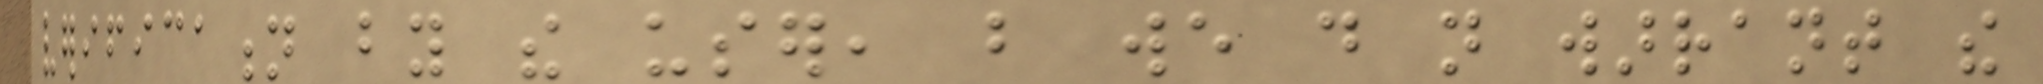verification by the user, but we do not warrant the
